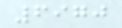6970
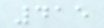415
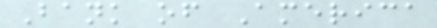Bank of America
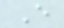E
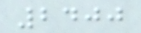2400
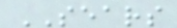SEARS
